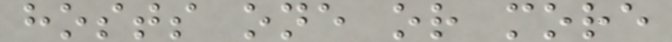hosts one or more
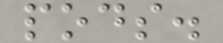pods.
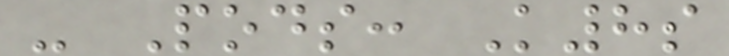- Pods: K8s
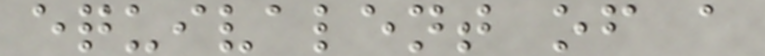equivalent of a
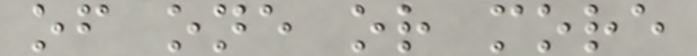of one or more
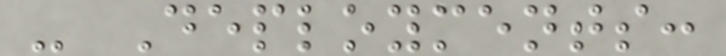- Deployments:
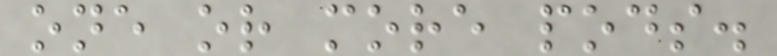one or more pods.
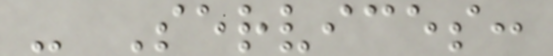- Services:
